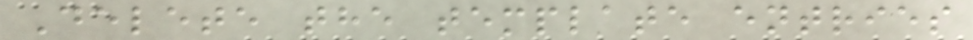Delete the template entries
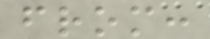from:
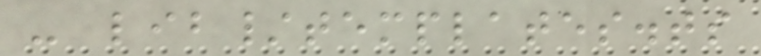- lib/templates.ts
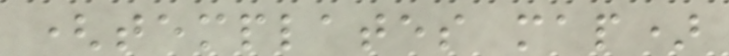(templates map)
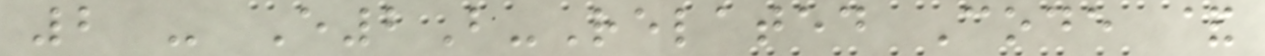2 - E2B-Related Code &
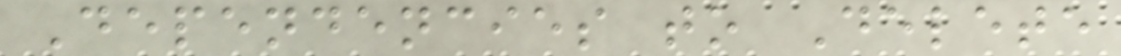Dependencies to Delete
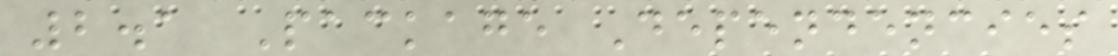2.1 Package Dependencies
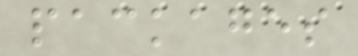packages
